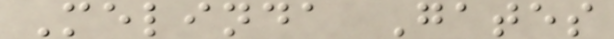Melinda Gates
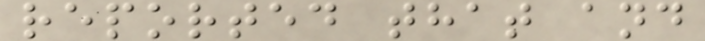reported that and
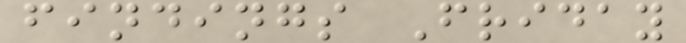findings Friday
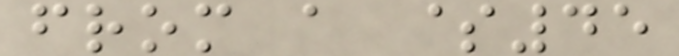from a $45
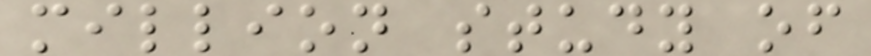million study of
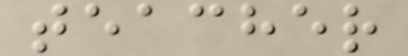teacher
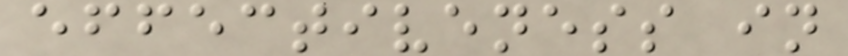effectiveness in
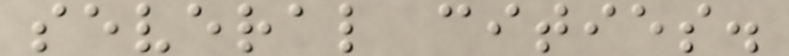several cities.
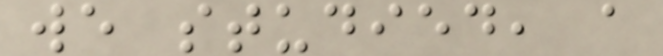we studied, a
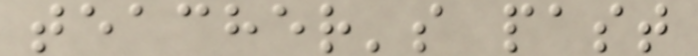teacher's past
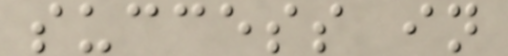success in
